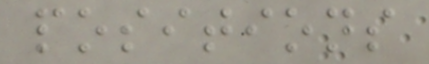positions
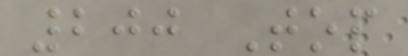200 Top
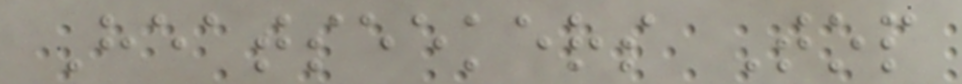Heatseekers Top
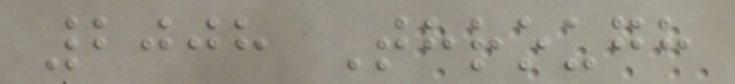2008 Through
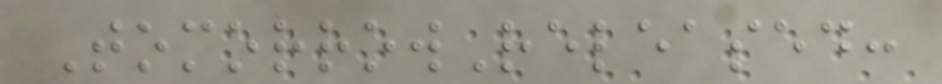TomorrowReleased:
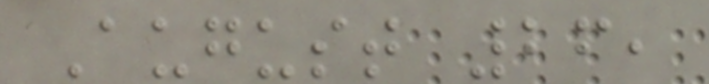August 26,
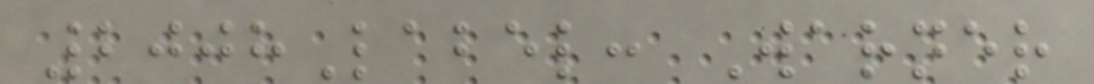2008Label: Warner
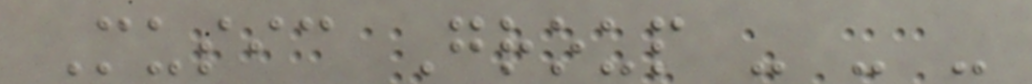Music Group - - -
